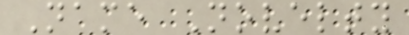Name Novelty
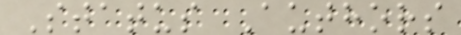Status Authors
